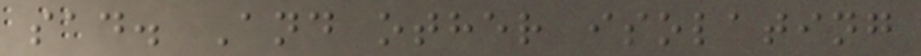sad. And other isolating
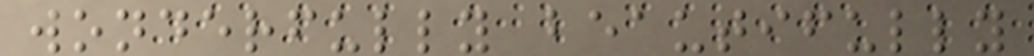wonderfully beautifully
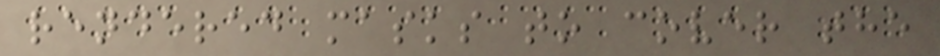rendered masks to cover the
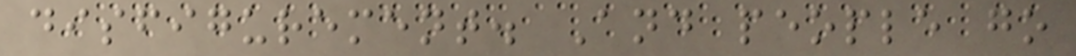disfigurement. And people go
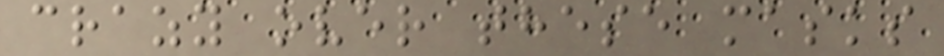crazy over these masks
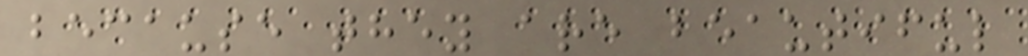because they are beautiful
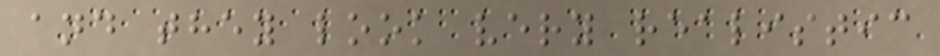and they look very realistic
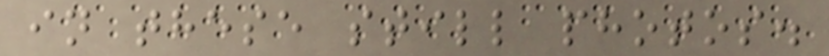in these still photos.
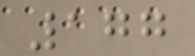177
